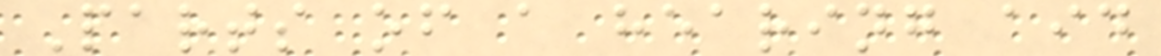Parts of a hearing aid
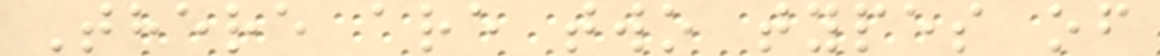There are two types of
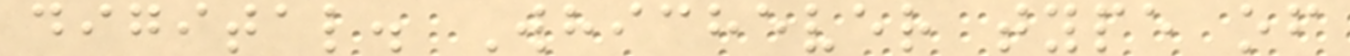digital. Whichever type of
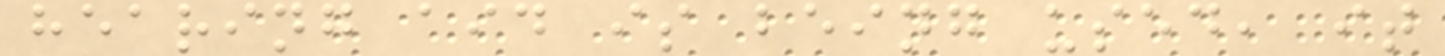hearing aid is being used, it
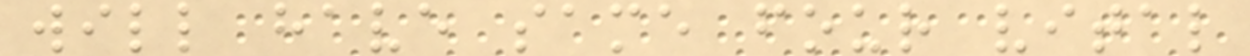will have same four vital
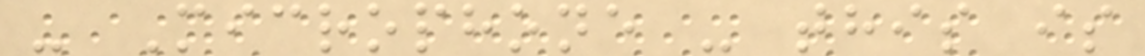- Microphone - this is
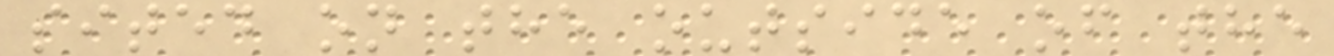sited on the outside of the
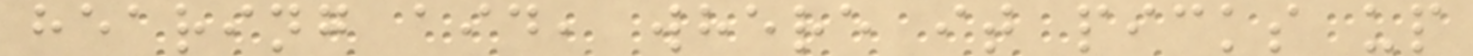hearing aid, where it picks up
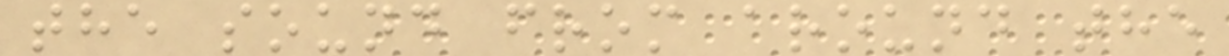the sound from around the
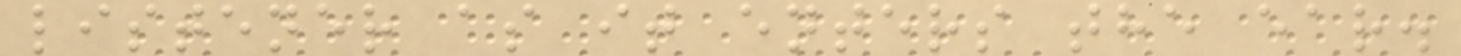listener as it enters the ear.
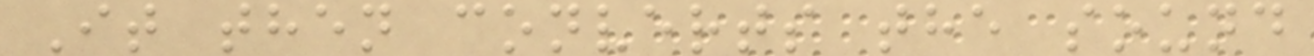It then converts the sound
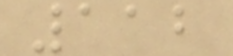112
